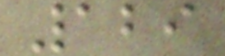129
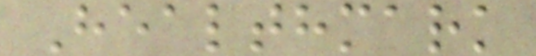Healthmark
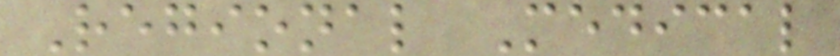Regional Medical
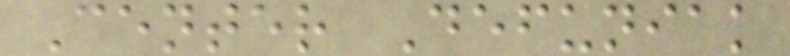Center Defuniak
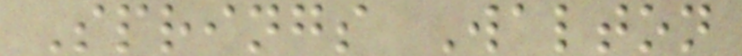Springs Walton
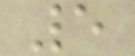5
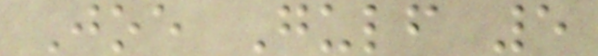Joe Gulf 5
